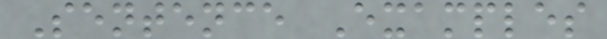Sentence Examples
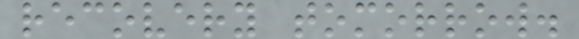recovery tomorrow.
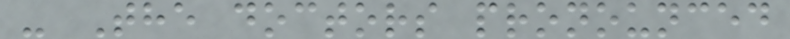- The doctors pronounced
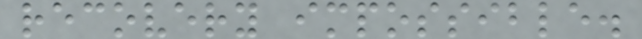recovery impossible.
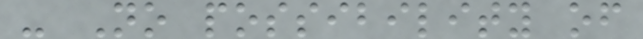- No possibility of
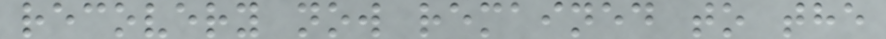recovery now remained to the
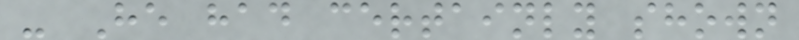- He had certainly shown
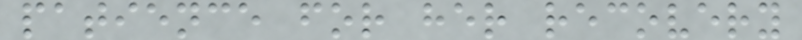patience for her recovery
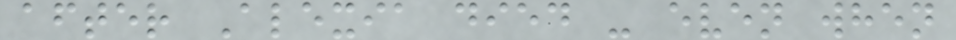after Alexia died - even when
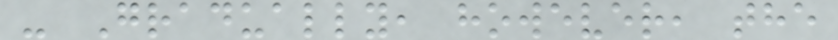- Gradually, however, the
